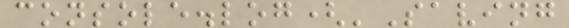console.log('Saving
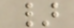}
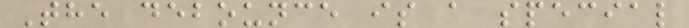The debounce is a special
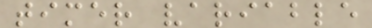timer variable
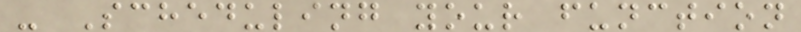- Scheduling your function
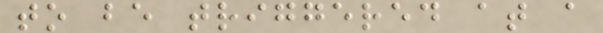to be triggered at a
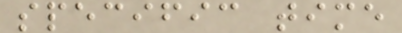specific time
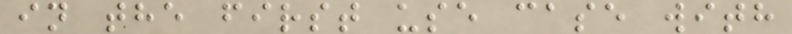in the first use case with
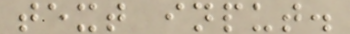text input.
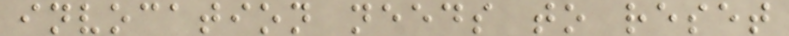invocation needs to reset
